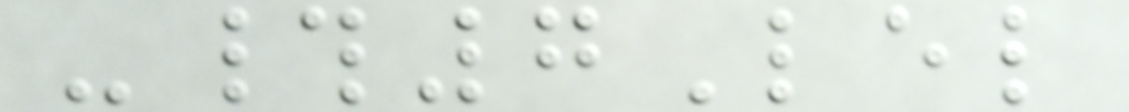-#7Lel
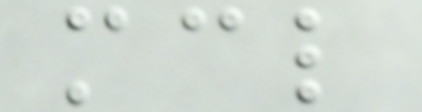mcl
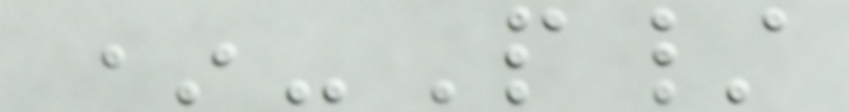*-P/
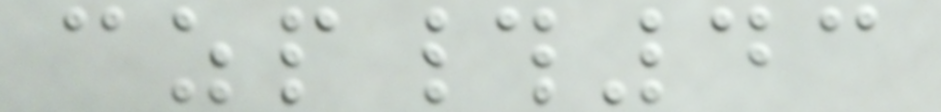czp#43
